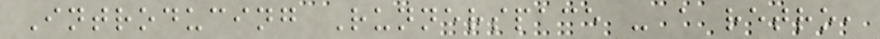Introducing Runnerspace - a retro,
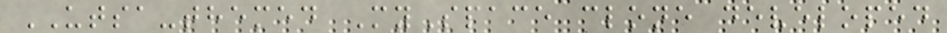UTSA-themed MySpace clone developed
